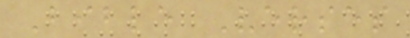Bible Verses
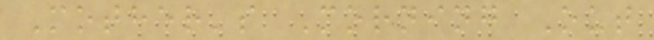Mother's Morning Out
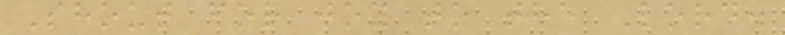Shout for joy to the Lord.
